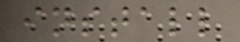install
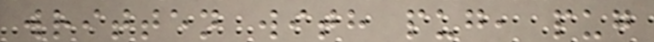written with pug, pug
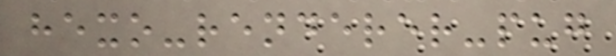hexo-renderer-pug
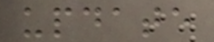update
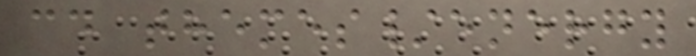cd themes/energy
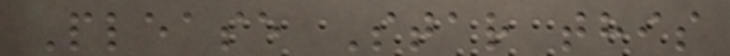Please Star this
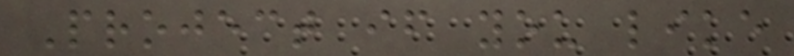Project if you like
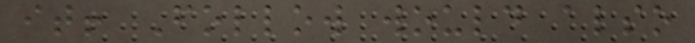it! Follow would also
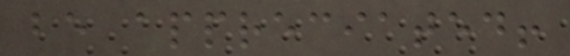be appreciated!
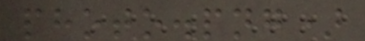photo.png)
